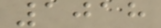1018
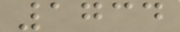1734
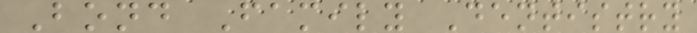Bond Family Dentistry
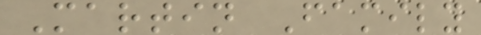Martin Family
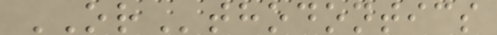ORthodontics
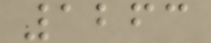1263
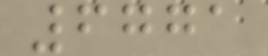6771
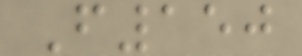F150
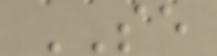SE
